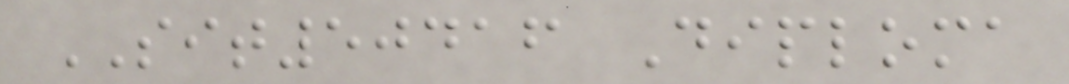SIT50416 Diploma
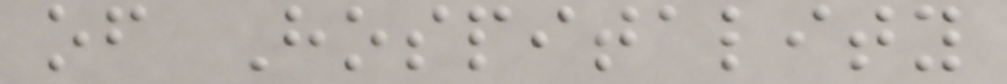of Hospitality
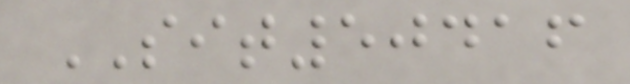SIT50416
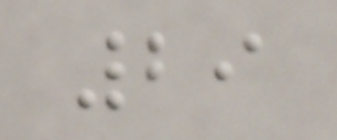29
